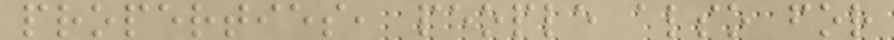properties, people also for
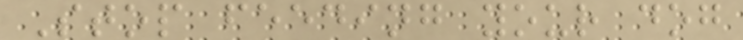Stop feeding your dog
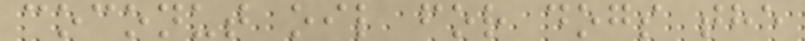coconut oil for dogs the
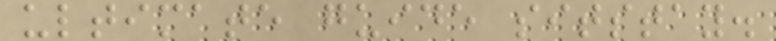ultimate guide sitstay.
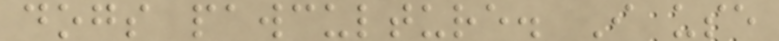dogs pawculture. I use
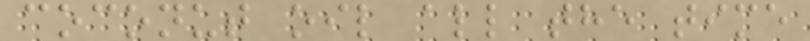coconut oil all the time
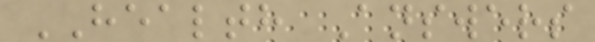HEALTH Answers
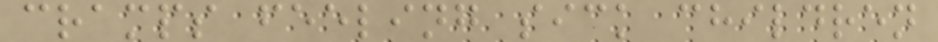cramps feeling sick children
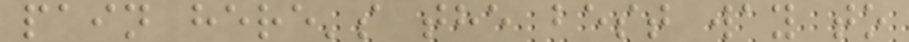pain here's the best way to
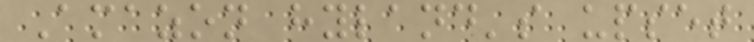Amazon hyland's upset
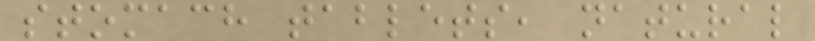stomach tablets, natural
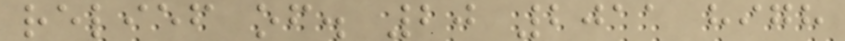relief of. 20 2011 high
